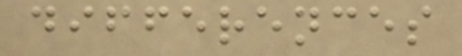differences
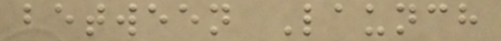between Launch
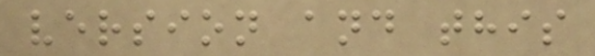version and this
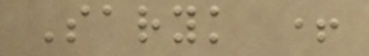Saryk +
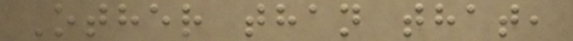Other than that,
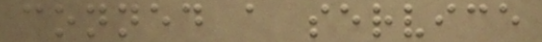conned a service
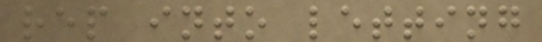rep into letting
